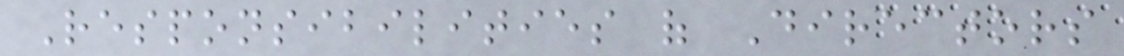Responsibilities of Directors
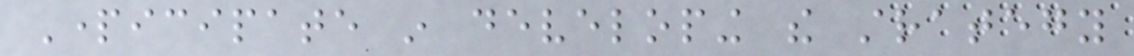Participate in developing the strategy
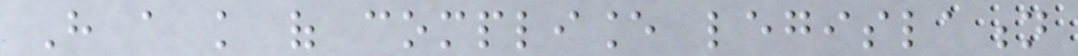Have a knowledge of compliance legislation
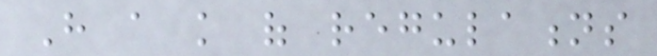Have a knowledge of regulations
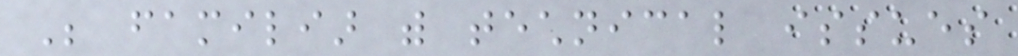Be familiar with technical issues
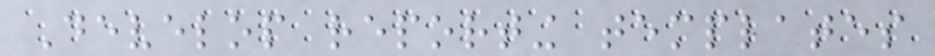Develop reporting templates
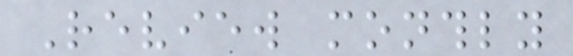Review monthly
